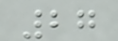27
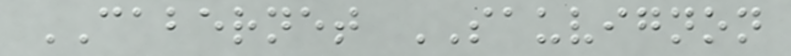CABERNET SAUVIGNON
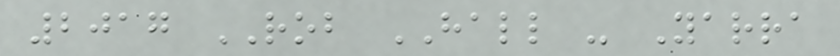2017 ROB HALL - Yarra
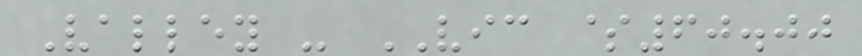Valley - VIC $60.00
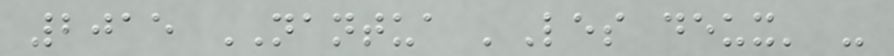2015 NANTUA 'Les deux' -
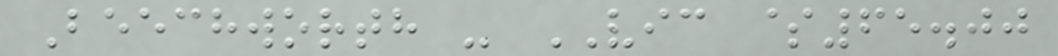Beechworth - VIC $65.00
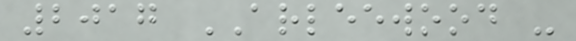2017 ARLEEWOOD -
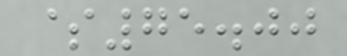$75.00
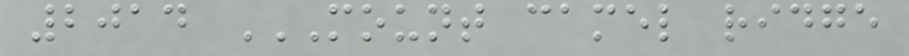2014 MOUNT CAMEL RIDGE
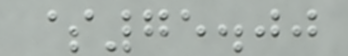$75.00
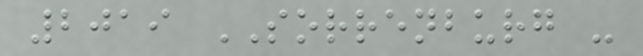2019 SORRENBURG -
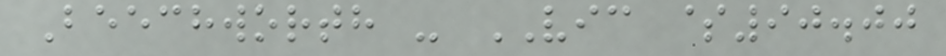Beechworth - VIC $90.00
